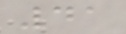41
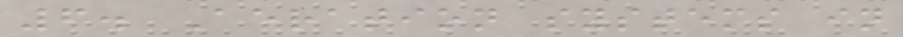6. Aeration systems in
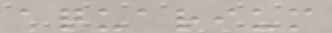aquarium
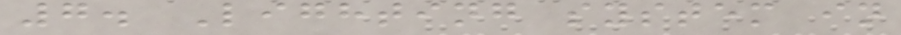7. Lighting system in
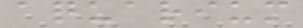aquarium
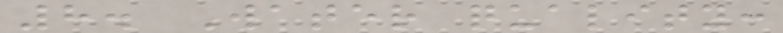8. Water quality:
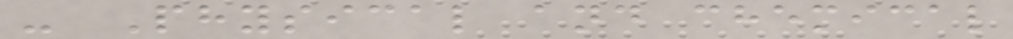- Physical and chemical
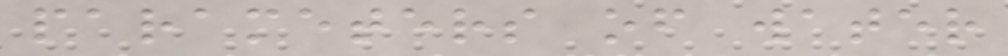parameters of water
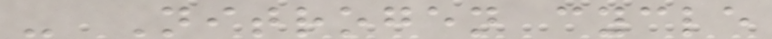- Nitrogen cycle
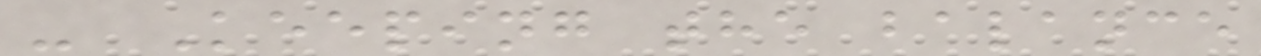- Keeping the balance
